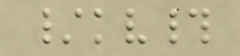/kv#
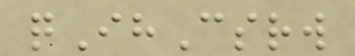qIhCsrw
